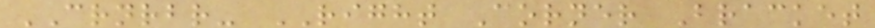CRNRBR- RIGHT Corner Bracket
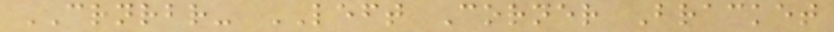CRNRBR- LEFT Corner Bracket
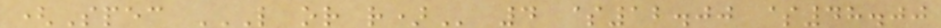(Spec L OR R) 4 $12.00 $48.00
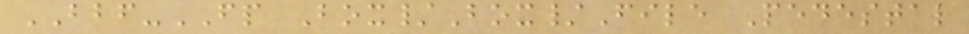BBF-FP Box/Box/File Pedestal
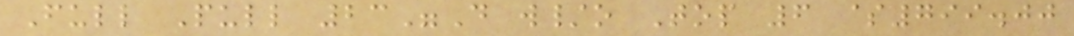Full Pull 23"D w/o Top 6 $799.00
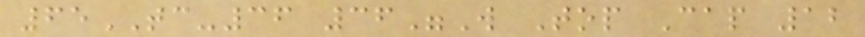65TC-36 36"W Top Cap 12
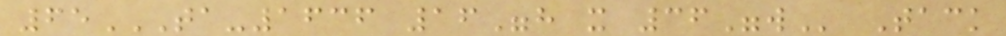65TA-1636 16"H X 36"W Tack
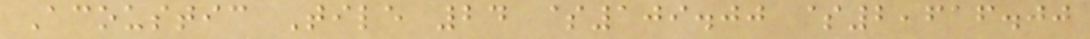Acoustic Tile 24 $109.00 $2,616.00
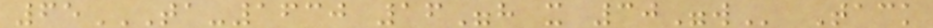65TA-1630 16"H X 30"W Tack
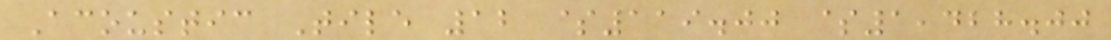Acoustic Tile 12 $119.00 $1,428.00
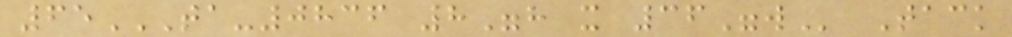65TA-0836 8"H X 36"W Tack
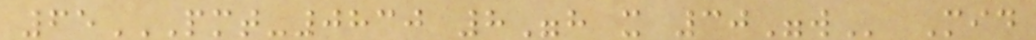65PMT-0830 8"H X 30"W Mid
